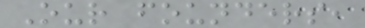Our founders,
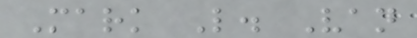Mark L. Van
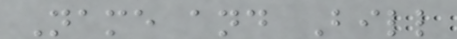Name and Bill
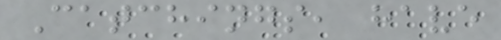Catchings, have
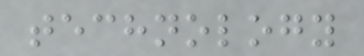technology
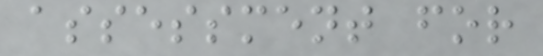assessment for
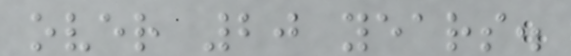over 20 years.
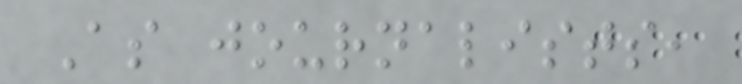As journalists,
